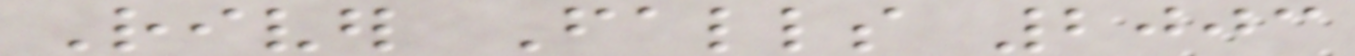River Falls 2003
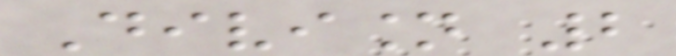Division 2
